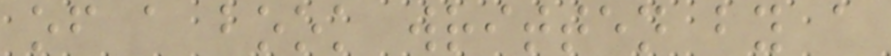of a book written by a
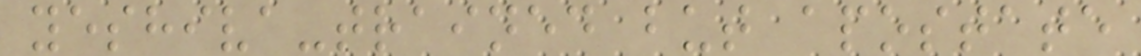yeshiva-trained but apostate
